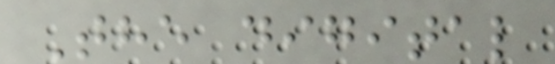The digital
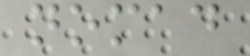nomad
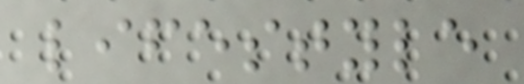lifestyle
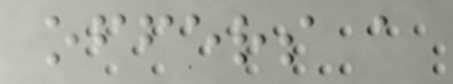offers a
